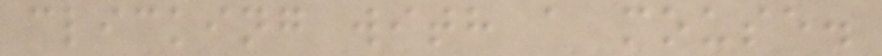clicking with a mouse.
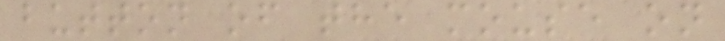button of the mouse on
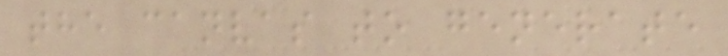the canvas to generate
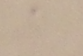a
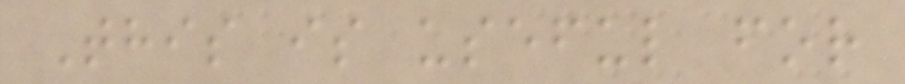This is useful for
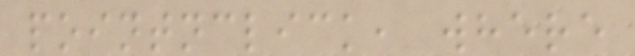pointnclick, where
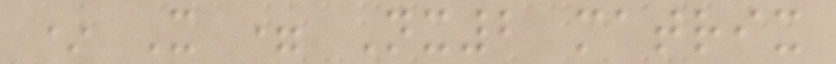* X = Nx2 matrix
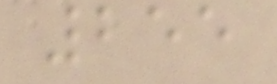255
